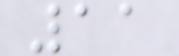11
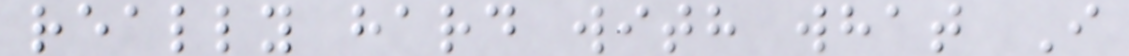really hard with what I
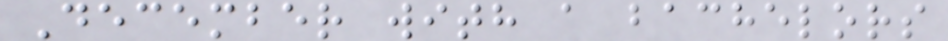December with a bachelors
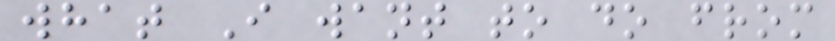what I want to do from
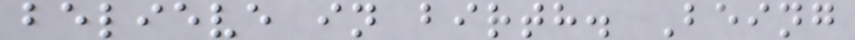believe in birth. Being
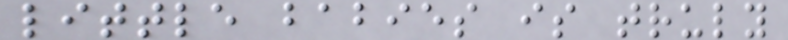little babies is truly
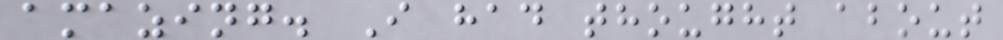amazing. I had thought about
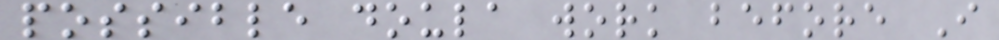possible doula work before I
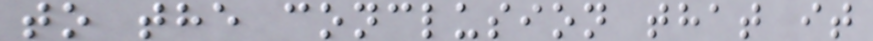to the conclusion that it
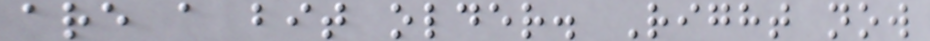are a bit older. Right now
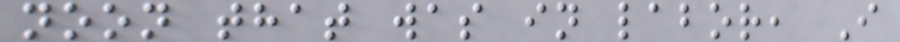noon that was in labor, I
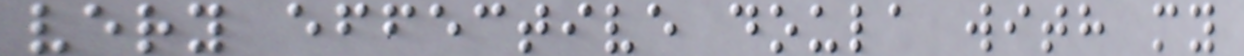very effective doula with my
